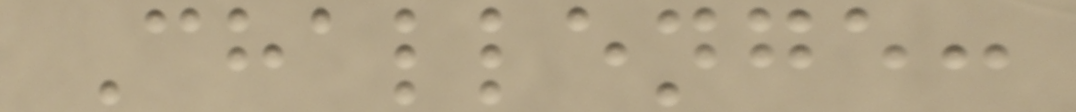Challenge:
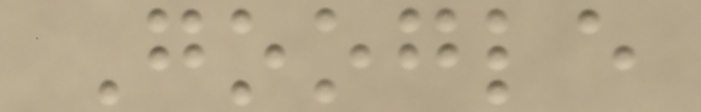Google
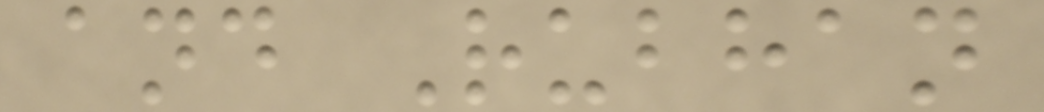and Rubhan
